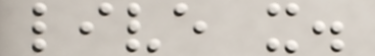live it.
